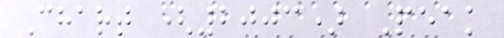Chart (2003) Peak
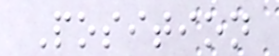Position
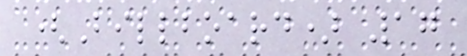(Billboard) 17
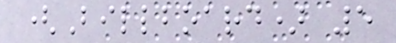(Billboard) 5
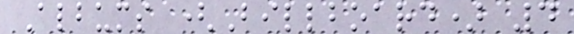Albums (Billboard) 4
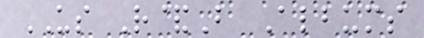US R&B Albums
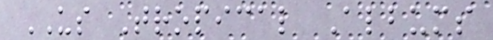US Tropical Albums
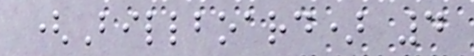(Billboard) 4
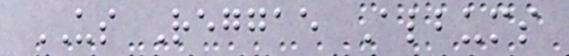US Reggae Albums
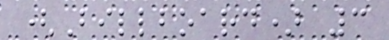(Billboard) 3
